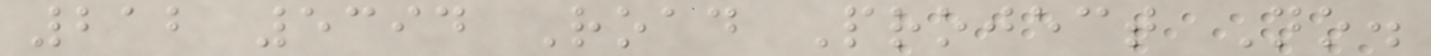212 5394 Road Project No.
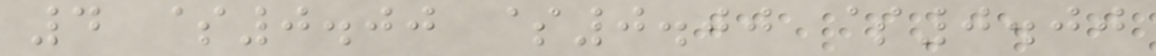4 $0.00 $0.00 $0.00
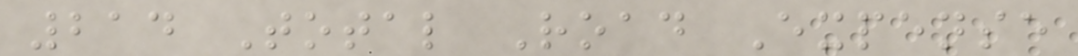214 Total Road Expense
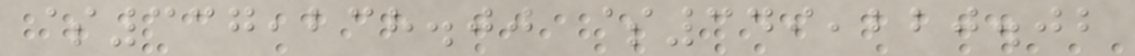$337,238.00 $349,220.02
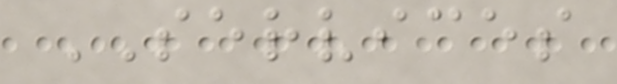SERVICES
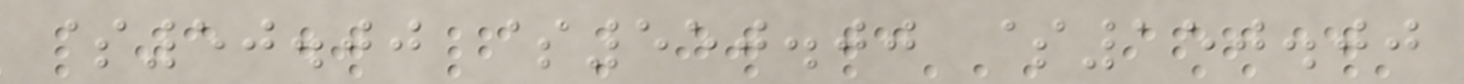$50.00 $550.00 $150.00
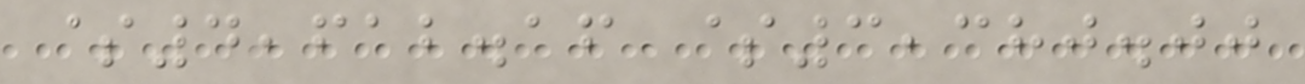$4,612.16 $3,380.00
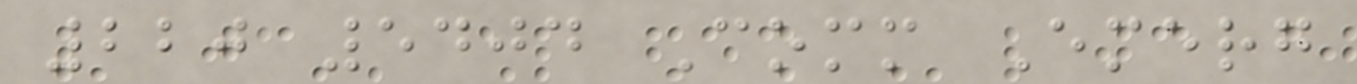220 5404 Comm Emerg
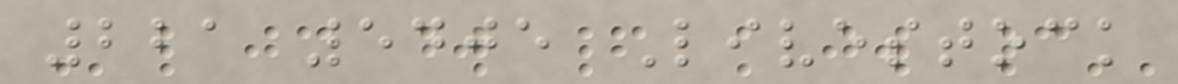221 5405 Livestock
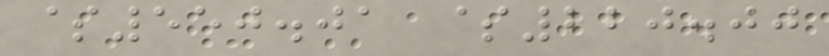$550.01 $220.00
